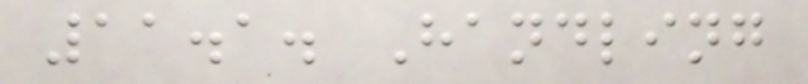11.1. Handling
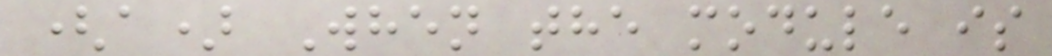(a) When the module is
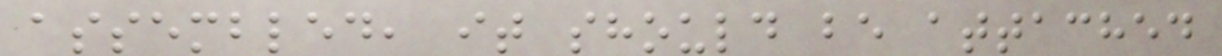assembled, it should be attached
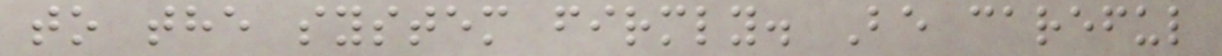to the system firmly. Be careful
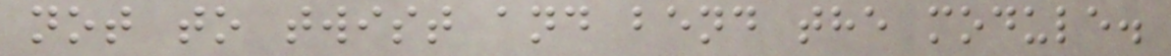not to twist and bend the module.
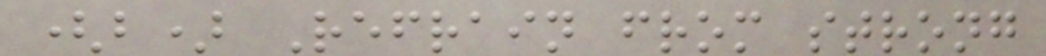(b) Refrain from strong
